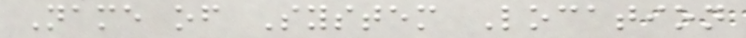Name of System Location
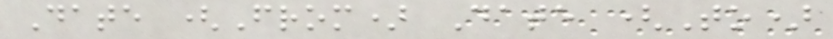Date (From) Date (To)
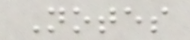Notes
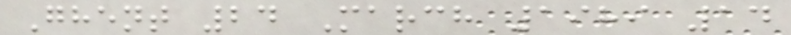Ghent 24 March 1989 14
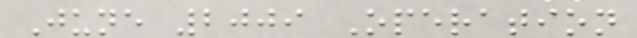June 2009 Operation
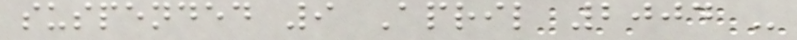suspended 9 April 2004 -
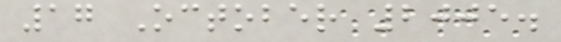17 October 2005.
